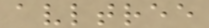avltree
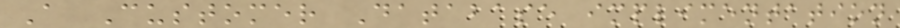A Customer Database implimentation
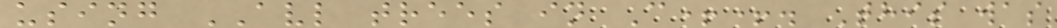using AVL trees in C++. This was
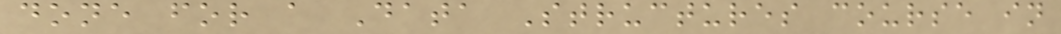done for a Data Structures course in
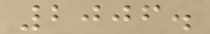2006.
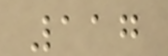117
